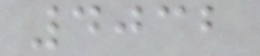4032
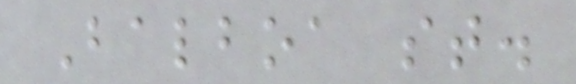Balboa st.
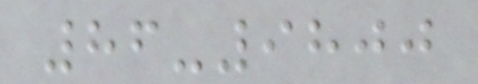86-9800
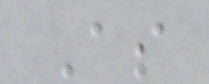As
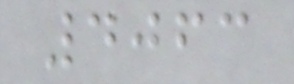4063
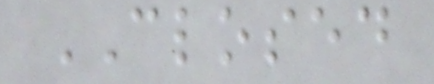CLOSED
